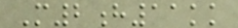M2h11kk
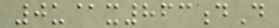0u@x863dD
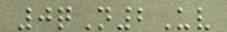0qN2Uv
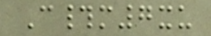C#m7xu
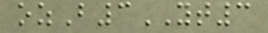ozB3YT3
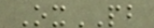OxPB
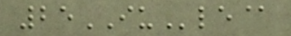25IUle@
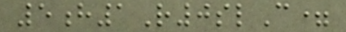5h1R0slC=
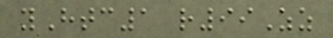yHtc1 r99Zz
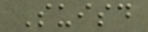Suisd
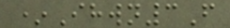*Ihwn3F
